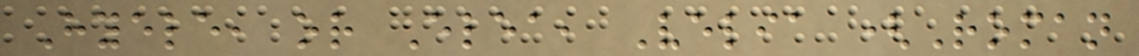Hyele, or Elea, Velia (Roman
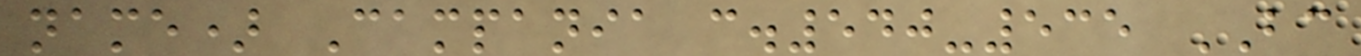name) Campania c.540-535 BC
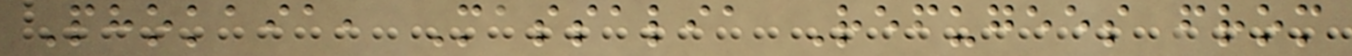Phokaia, Massalia Refugees from
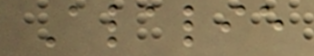Alalie
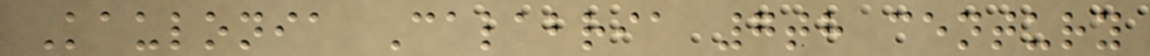Kaulonia Calabria 7th century
